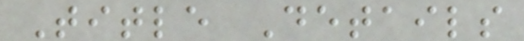Title Details
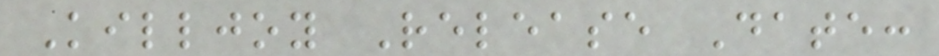Killjoy Release Date:
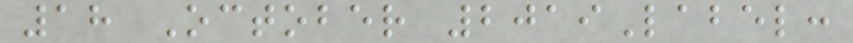18 October 2019Label:
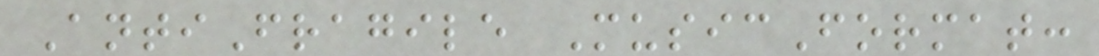AntiFragile MusicFormat:
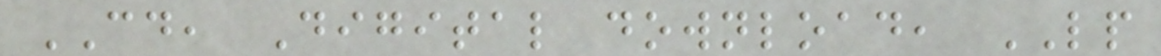CD, Digital download, LP
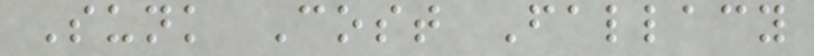Sunk Cost Fallacy
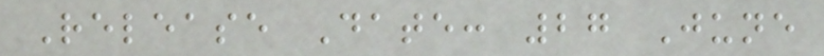Release Date: 27 June
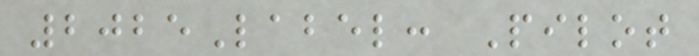2025Label: Pilot
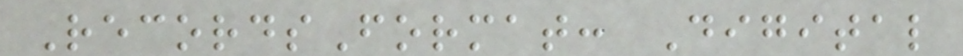RecordsFormat: Digital
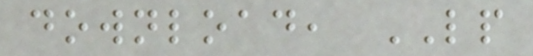download, LP
